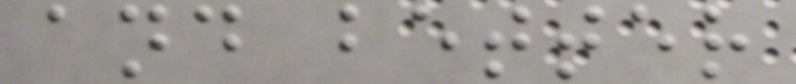and better
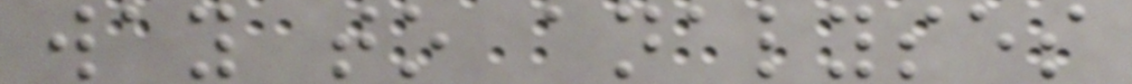way to analyses
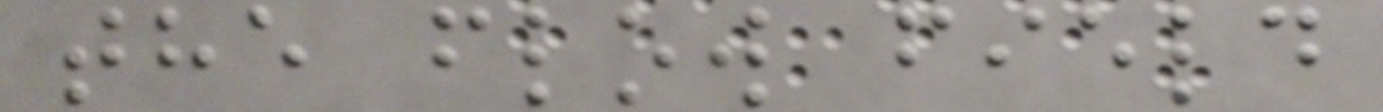the flow field
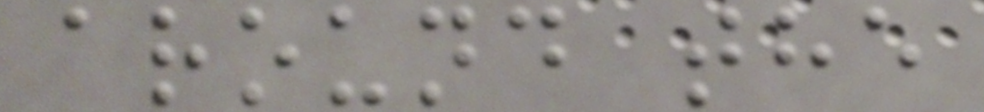around the
